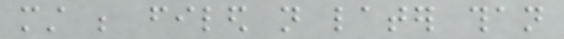must be filed not later than
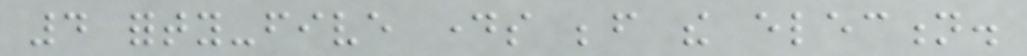4 forty-five days before the election.
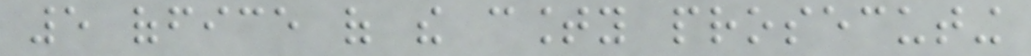5 office of the county prosecuting
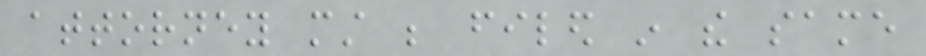attorney must be filed in the same
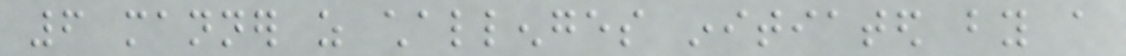6 manner as challenges initiated by a
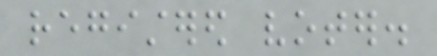registered voter.
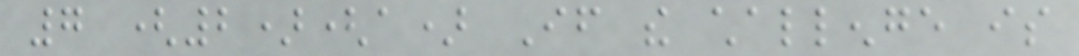7 (2)(a) If the challenge is
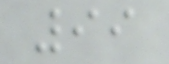99
